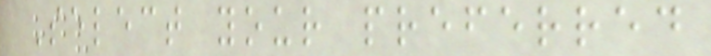Select your preferred
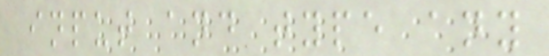input and type any
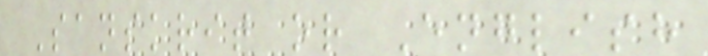Sanskrit or English
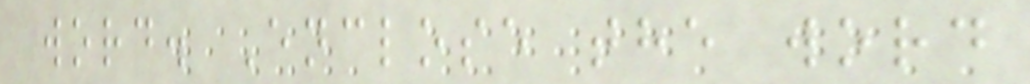word. Enclose the word
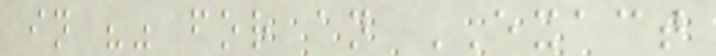in "" for an EXACT
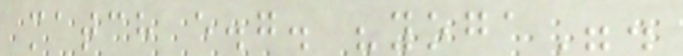match e.g. "yoga".
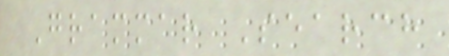Grammar Search
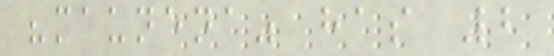"maunena" has 2
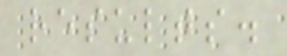results.
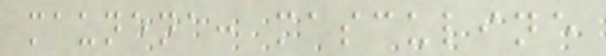maunena: masculine
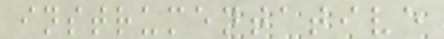instrumentative
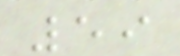59
